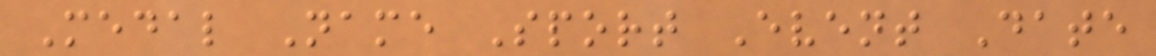Medal Name Sport Event Date
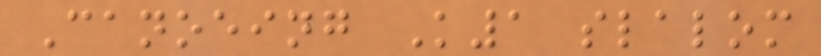Canoeing K1 slalom
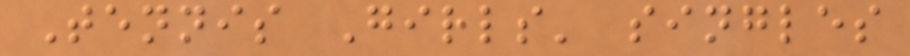Tennis Girls' singles
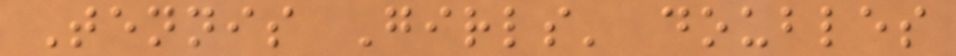Tennis Girls' doubles
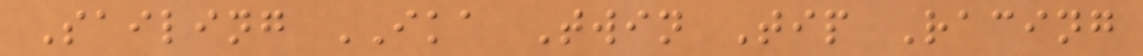Sailing IKA Twin Tip Racing
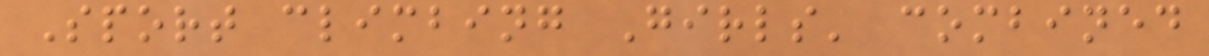Sport climbing Girls' combined
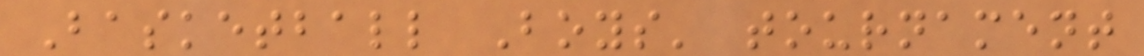Basketball Boys' tournament
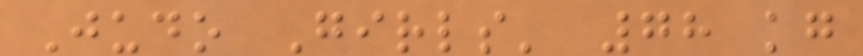Judo Girls' 78 kg
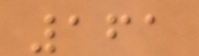161
